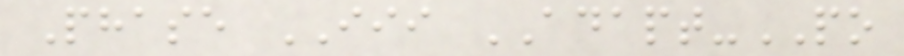Phase III ADAPT-PO
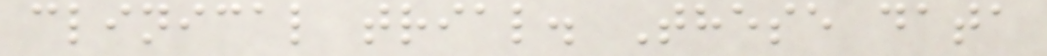clinical trial. These data
